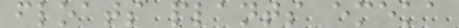floats plants emeka
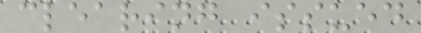clearing issued
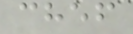chef
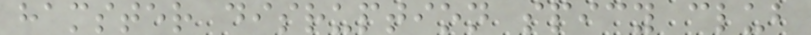hamster disruption spicy club
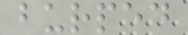burped
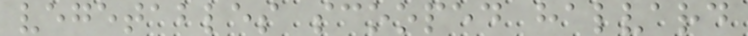vegetables scooped halvard
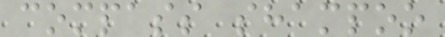compass shampoo
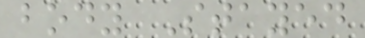body Stayed
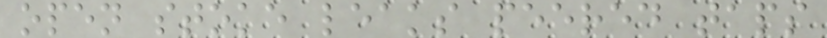open stoke leaks peered taps
